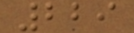229
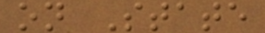on State
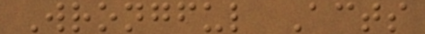Wrongful Acts
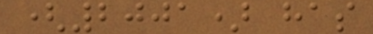(2001) has
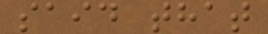said that
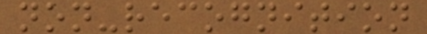non-recognition
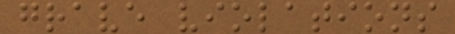grave violations
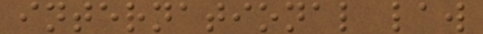international law
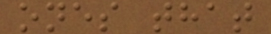ones that
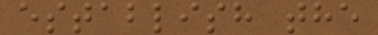establish the
